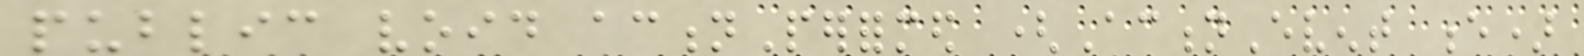public void actionPerformed (ActionEvent e)
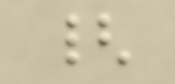{
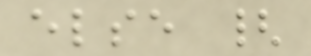else {
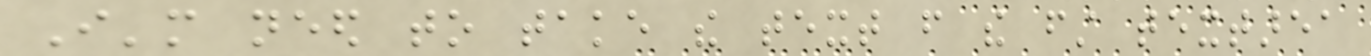I'm need to take the text from the first textarea
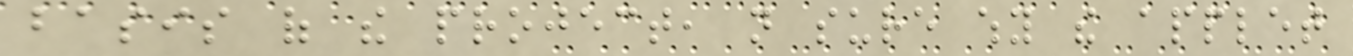basis of the project, not sure why the applet
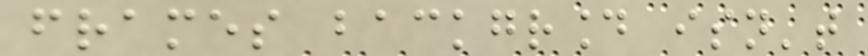frames background isn't
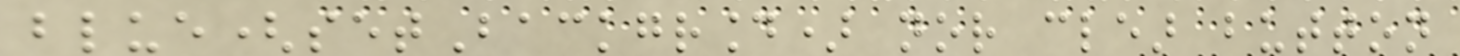blue(setBackground) nor clear button
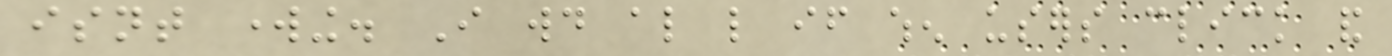isnt working. I would also like if when users click and
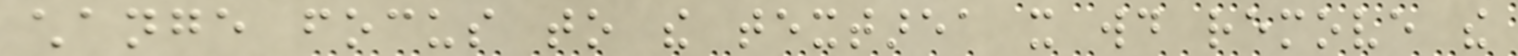change focus to the textarea it would remove the
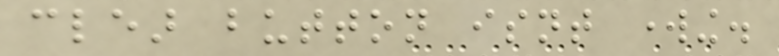clear button isnt working.
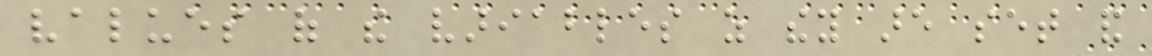values of the variables as they are set and
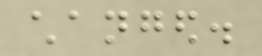changed.
